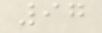97
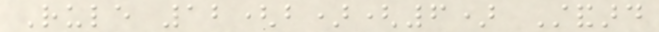Rule 12(b)(6) Standard
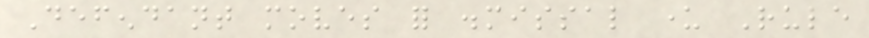Defendant moves for dismissal under Rule
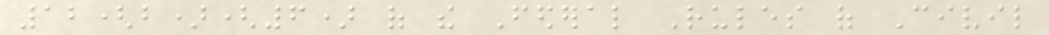12(b)(6) of the Federal Rules of Civil
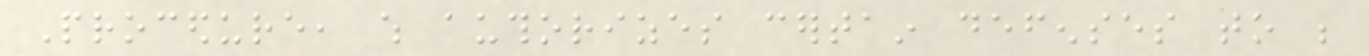Procedure, which authorizes certain defenses to be
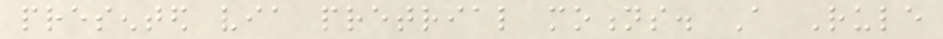presented via pretrial motions. A Rule
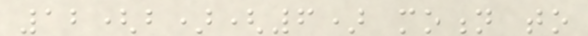12(b)(6) motion to
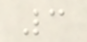3
